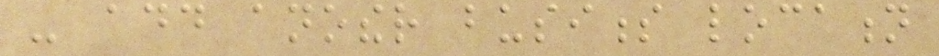- add another business location
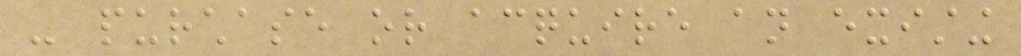- purchase or acquire an existing
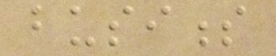business
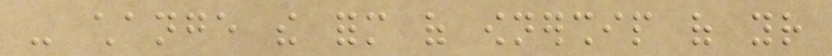- change the form of ownership of your
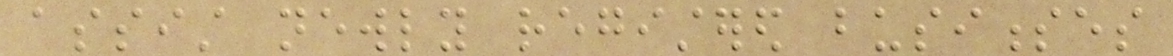assist newly registered businesses
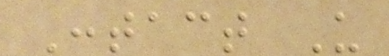Contact Us
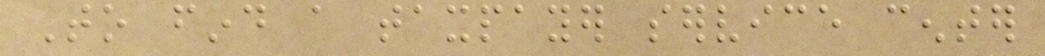To find a taxpayer service center
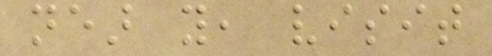near you, visit
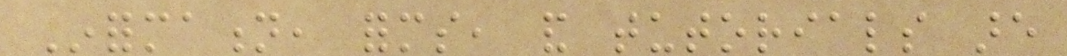Information, forms, and tutorials are
